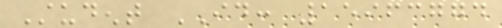Student ID: 15963774
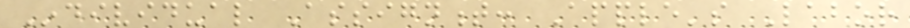Individual Assignment: Apple's Labor
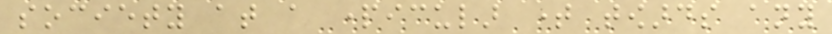society at a particular time towards any
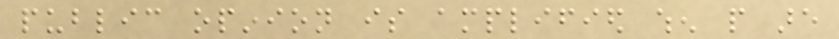public opinion is amplified when people are
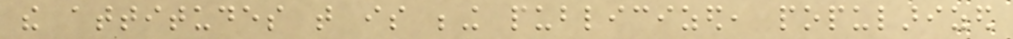the attitudes that is being publicized, popularized
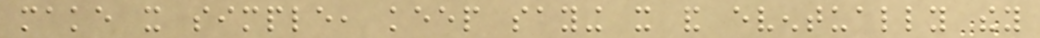make it simple, keep saying it and eventually they
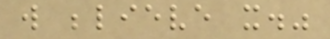will believe it."
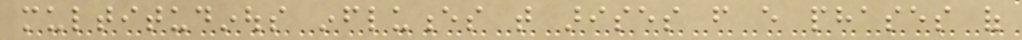multitudinous influences that arises from every phases of
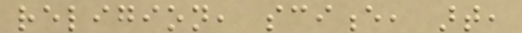religion, science, art,
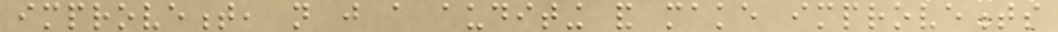improvement, not just a auditing and make improvements
